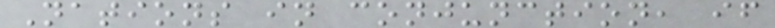Nations in conjunction, if
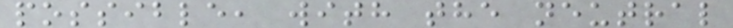possible, with the neutral
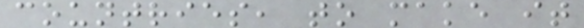countries, to make it
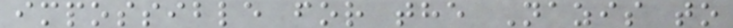impossible for the Nazis to
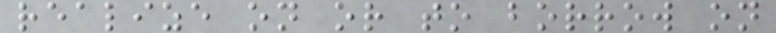realize on or to borrow on
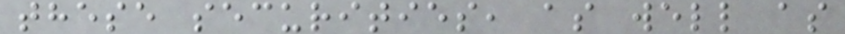these securities, as well as
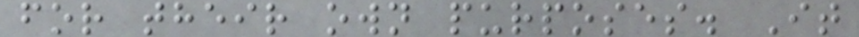for their own purposes. It
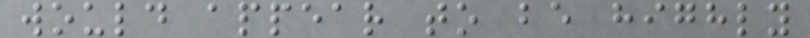would appear to be highly
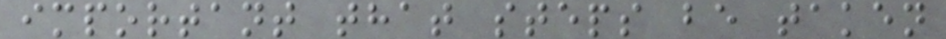important that steps be taken
